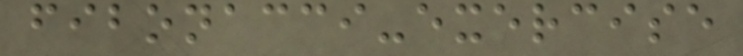fibonacci-exercise
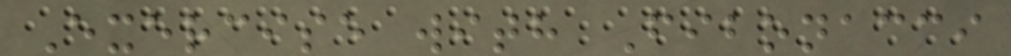Exercise with Fibonacci
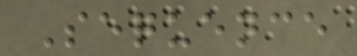Sequence
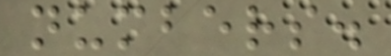numbers.
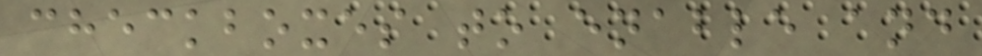checkboxes to enable and
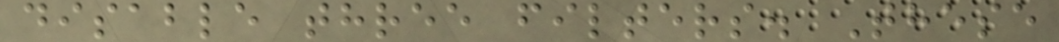disable three filters. These
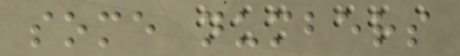some numbers
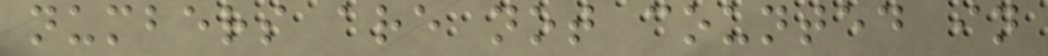numbers are not counted in
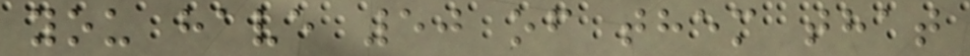you have 50 of them that
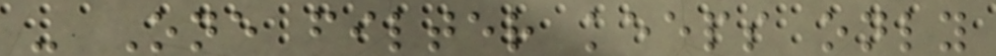- One filter keeps only
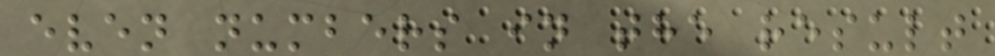even numbers in the result
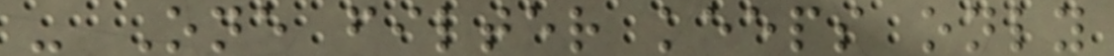- One filter keeps only
